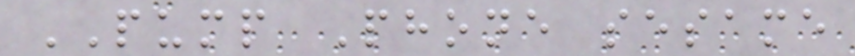PUMP Phone sesame
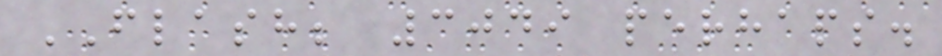FLASH; 3049 perhaps.
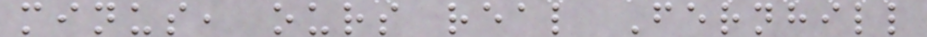minus, ours real Fernhill
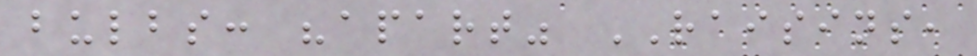bulbs: "apart" RAISINS,
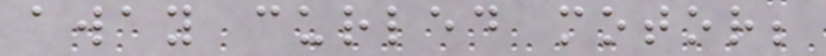away curled motor;
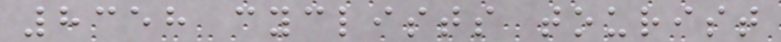8358 cyclists tourist
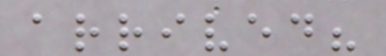arrived?
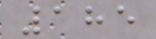185
